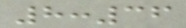8:36
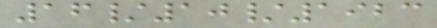16/10/1923
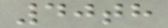40th
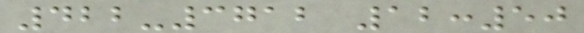422-3712 12:50
